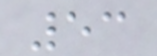53
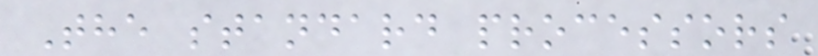The standard processors
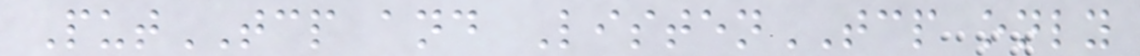PutTCP and ListenTCP only
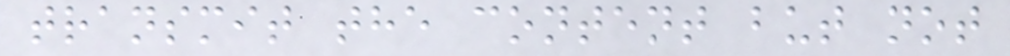transmit the content but not
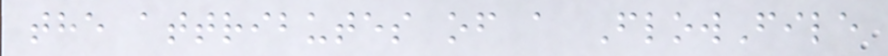the attributes of a FlowFile
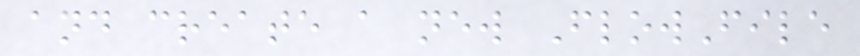and create a new FlowFile
